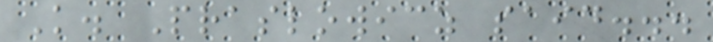K. Praslowicz said...
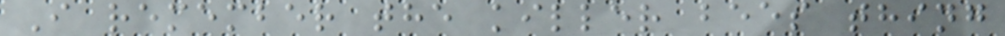I remember the killer bees thing
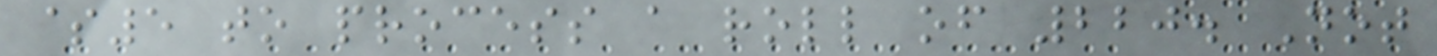$5 to process a roll of 220. Not
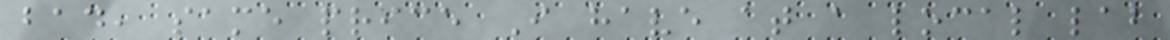bad, same price I have at a local lab
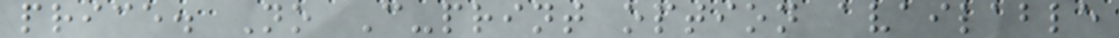price. No C-print option available
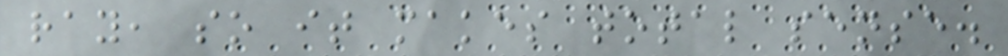ray, so it makes total sense.
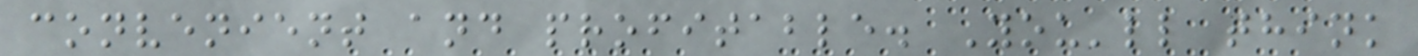convenient and profitable. You'll think
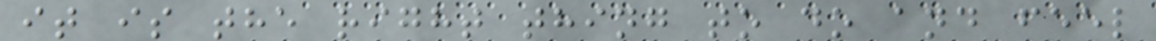it is the right thing to do and feel
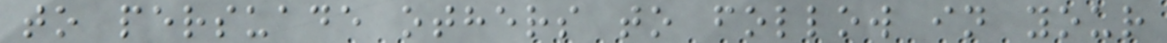to persuade others to follow in your
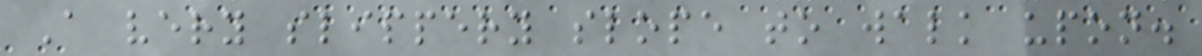A very slippery slope to walk upon.
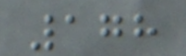178
